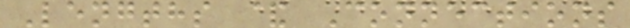Lengths & Connections
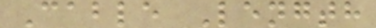Cable Length
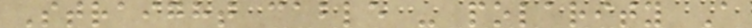Straight cable - polarity A
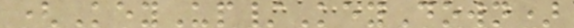(KeyUp/KeyDown)
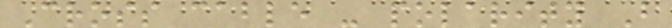Cross cable - polarity B
